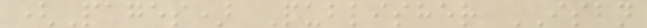(Pages) Publisher ISBN
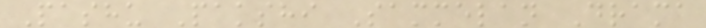Pashu Pakshi Sammelan Drama
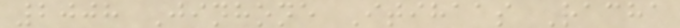2008 Jinhone Itihaas Racha
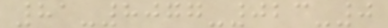81-8077-023-0
